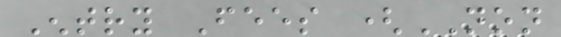Entry Fees (NON
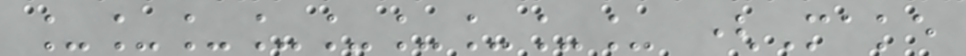_________ (Make
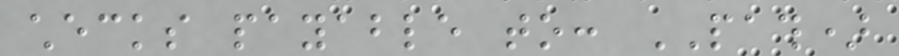checks payable to: PATH)
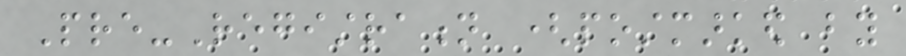Pre-Registration (postmarked by
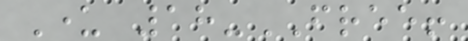Under 18-FREE!
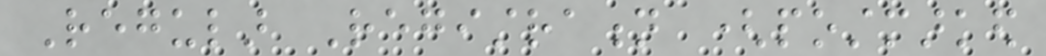Regular Registration (postmarked
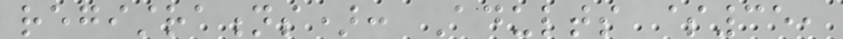registrations): Adults $35,
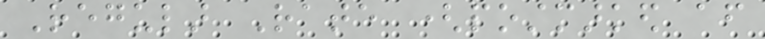Regular Rate (postmarked after
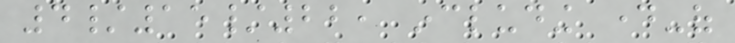4/15/22, including day-of
